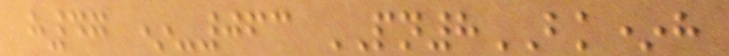h47 *-063 PN8BK*h
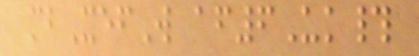mbXefW af6Uk#
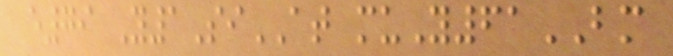e79 Y1SiAT muY61BM
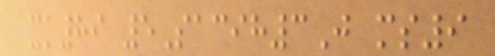xk89 5Sacih3J ms9
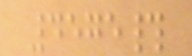4575#
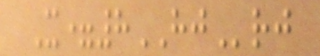X=8HJrj
